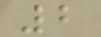2
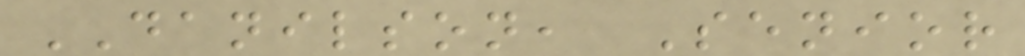DANILSON, Senior
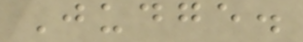Judge.
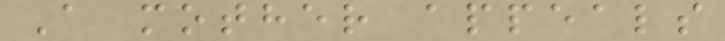A mother appeals
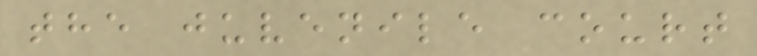the juvenile court
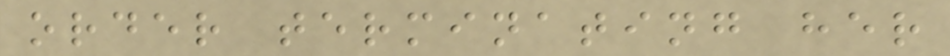order terminating her
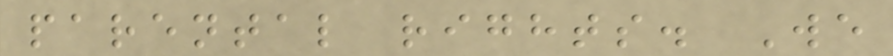parental rights. We
